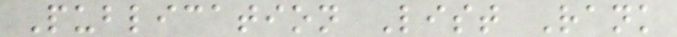Publication List Rank
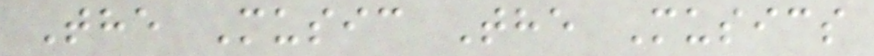The Music The Musics
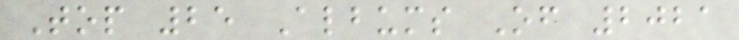Top 25 Albums Of 2021
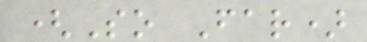(So Far)
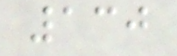130
